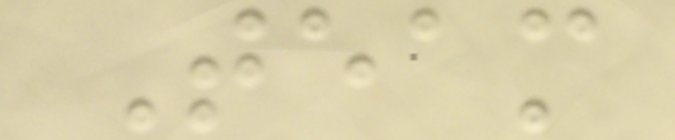Team
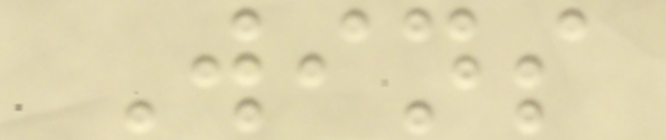Wins
